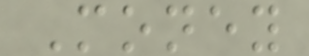Money
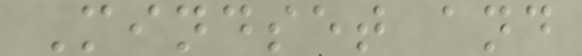Mindset and
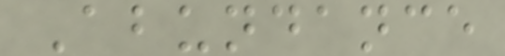Abundance
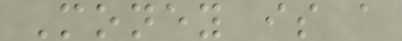Money is a
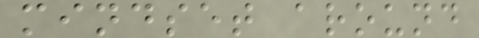mindset around
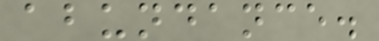abundance.
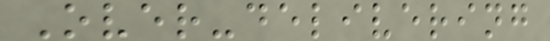Over-delivering
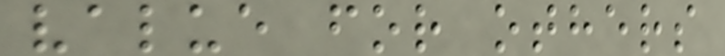value for others
